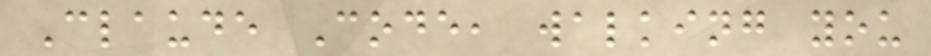Claude Code, walking you
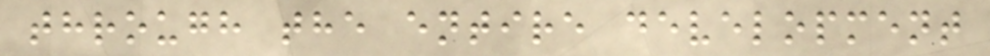through the entire development
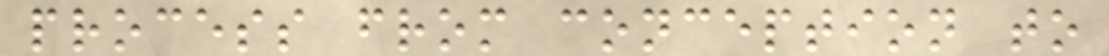process from conception to
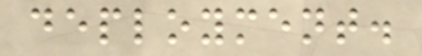deployment.
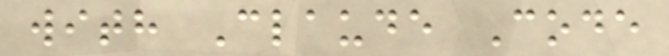with Claude Code
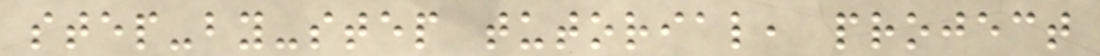step-by-step tutorial, project
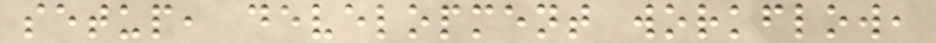setup, development workflow,
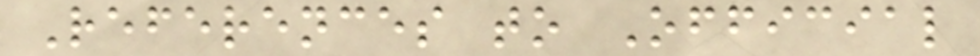References to Official
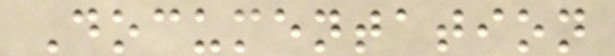Documentation
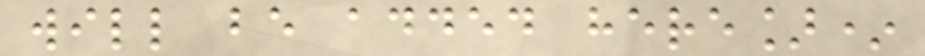will be added here]*
